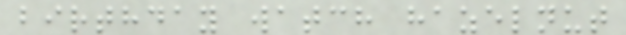birthday watch hazelnut
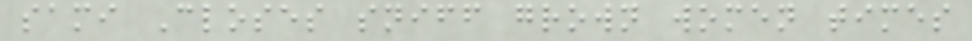sami Closes sniff grown women times
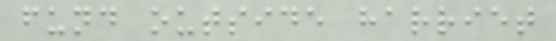fund outside harriet
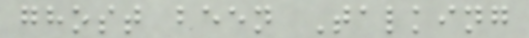ghost been Talking
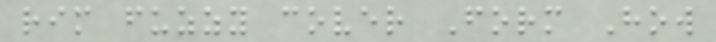rim fuzzy cover Form How
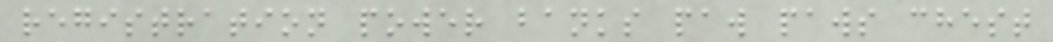registration power banks paw paws chest
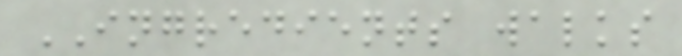INGREDIENTS walks
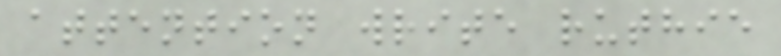attention write ruthie
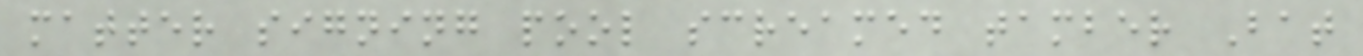matter signing pool screamed tamber Bat
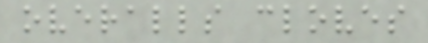overalls cloves
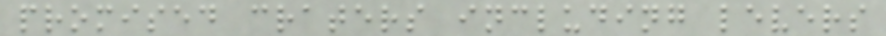promised craters including levers
